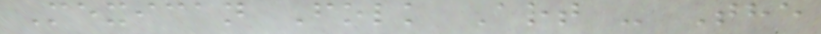Mexican Folk Art - The
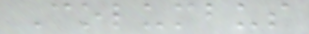Columbus
